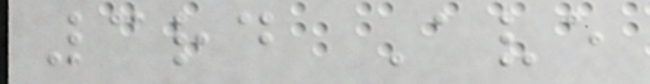3rd Ave
